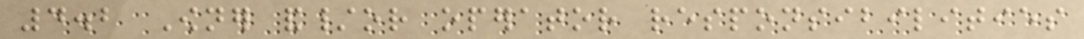4.2 Owner and/or operator responsibilities
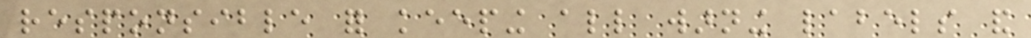responsible for keeping all warning labels and
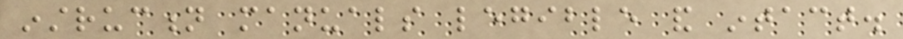instruction manuals legible and intact.
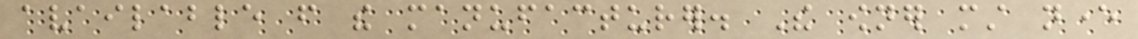available from the manufacturer. The owner must never
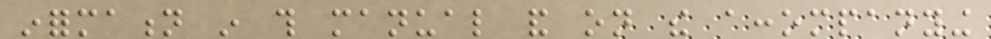information in this manual and on the accompanying
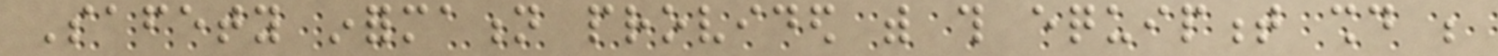Safety information provided with this equipment should be
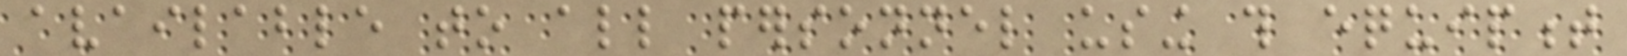available to all personnel using this equipment
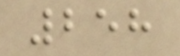258
